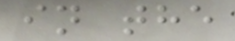in the
